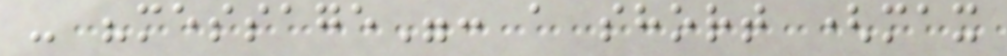- "message": a short (max
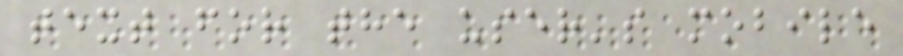text for the user's mobile
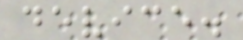device.
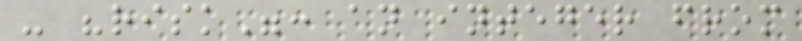- "risk": an integer from
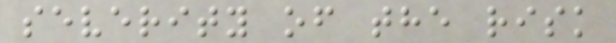severity of the risk
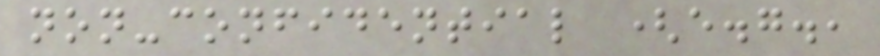non-confidential (e.g.,
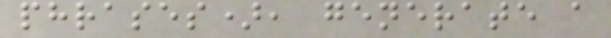phrases), generate a
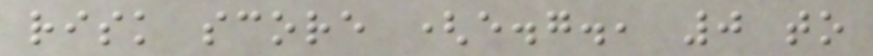risk score (e.g., 0 to
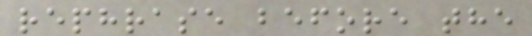rephrase before the
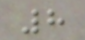8
